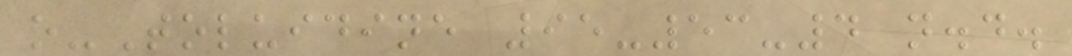o-Toluidine 95-53-4 n.d.
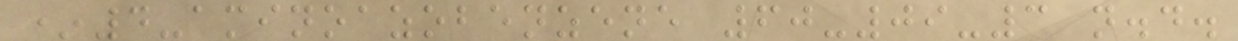*4-aminoazobenzene 60-09-3 n.d.
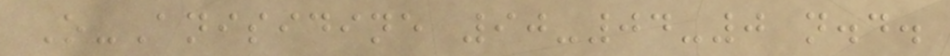O-Anisidine 90-04-0 n.d.
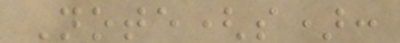Note(s):
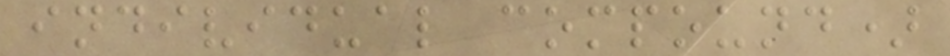individual compound)
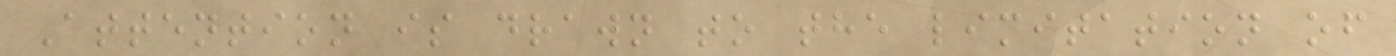Attention is drawn to the limitation of
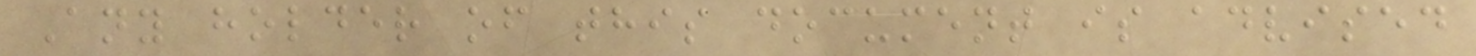Any holder of this document is advised
